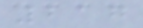217
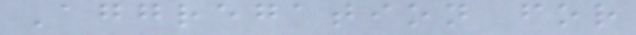Aggregation for
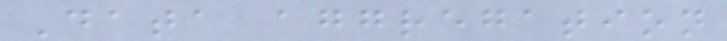Data aggregation
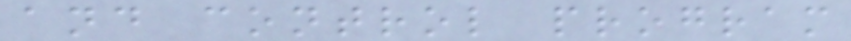and control program
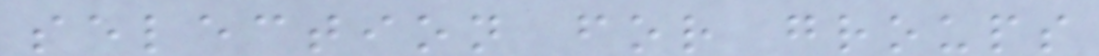selection for groups
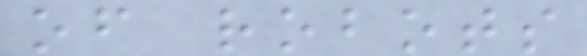of robots
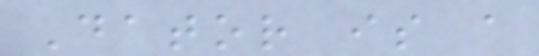Dator is a
